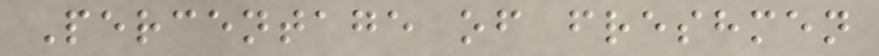Percentage of freshmen
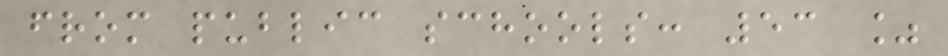from public schools: 53 %
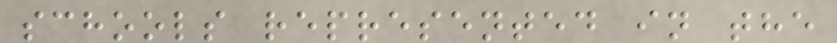schools represented in the
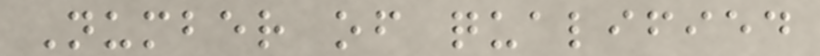Number of qualified
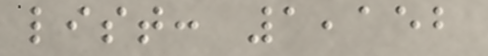list: 1,152
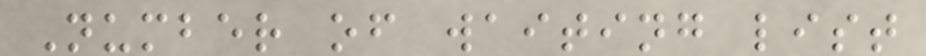Number of waiting list
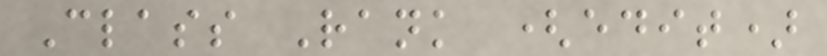Class Rank (edit)
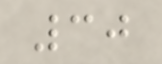30
